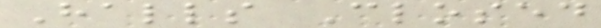Halls Closed
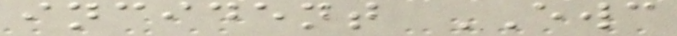incident EWC
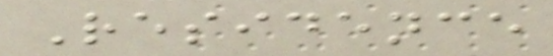Residence
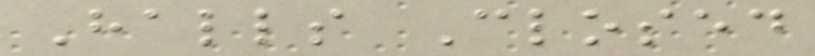Halls Closed
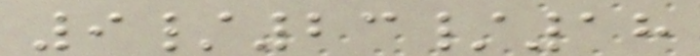9/23/18
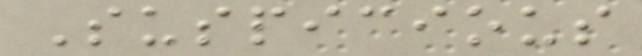Suspicious
